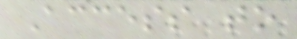Access to
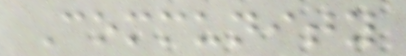Community
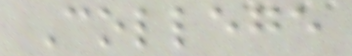College
